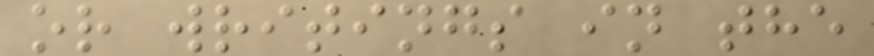or writings in the
